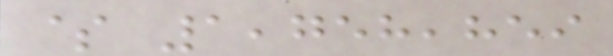$ 1,758,859
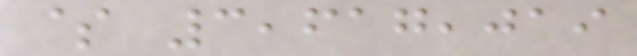$ 3,617,019
